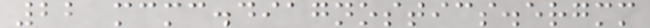22 mcmc.diagnostics.ergmm
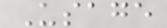Usage
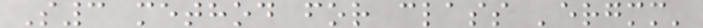S3 method for class 'ergmm'
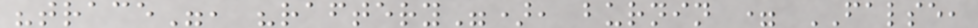"trace", "raftery"), burnin = FALSE,
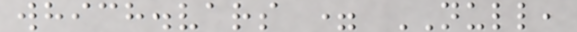which.vars = NULL,
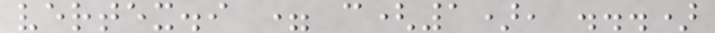vertex.i = c(1), ...)
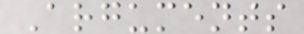Arguments
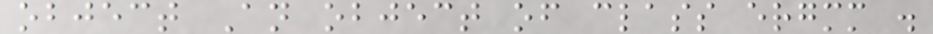object An object of class ergmm .
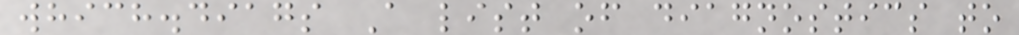which.diags A list of diagnostics to
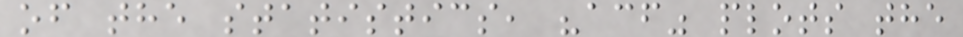of the statistics, "acf" plots the
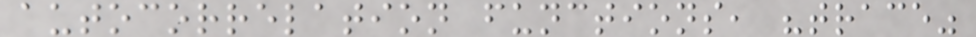autocorrelation functions, "trace"
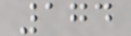174
